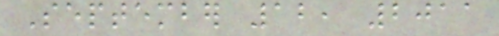September 12, 2011
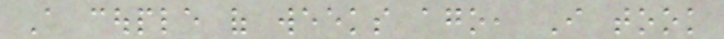A couple of weeks ago, I took
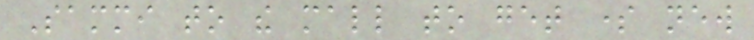Sammi to the mall to get some new
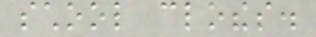school clothes.
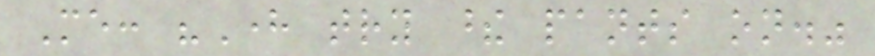Me: "Here try these pants on."
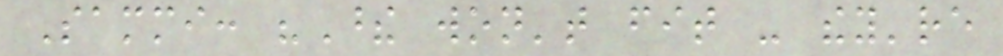Sammi: "These won't fit - they're
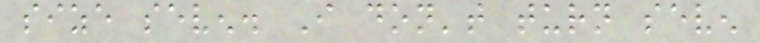size seven. I don't turn seven
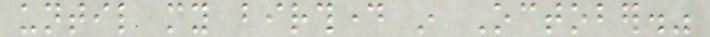until my birthday in October."
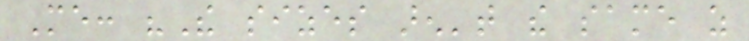Me: "The sizes aren't the same as
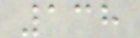138
